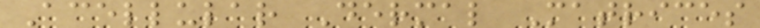Acellular Dermal Matrices
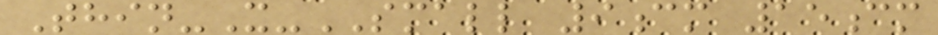Thin-X-SMALL 9cm 15cm
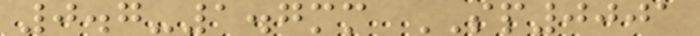0.7-1.7mm SP0001
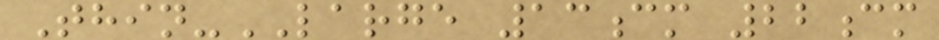Thin-LARGE 13cm 22cm
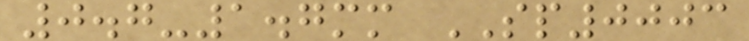0.7-1.7mm SP0003
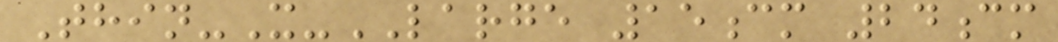Thin-X-LARGE 15cm 24cm
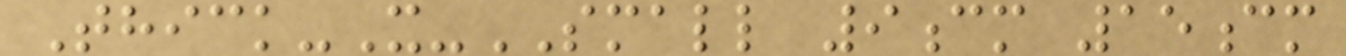Thick-X-SMALL 9cm 15cm
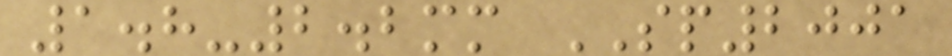1.8-2.2mm SP2001
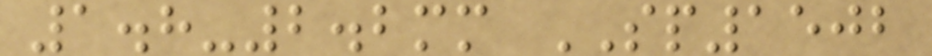1.8-2.2mm SP1502
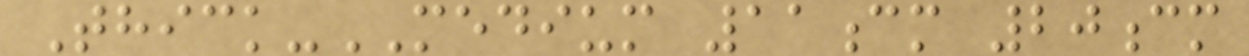Thick-MEDIUM 11cm 20cm
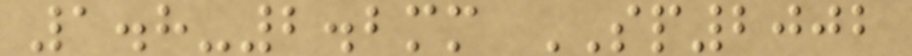1.8-2.2mm SP2002
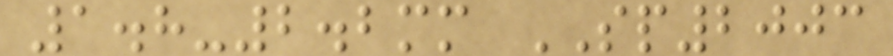1.8-2.2mm SP2003
